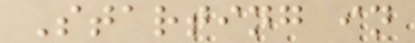Starting in
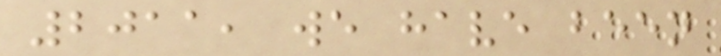2011, we have been
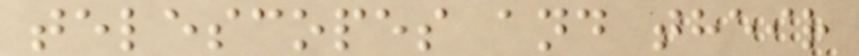telescopes and their
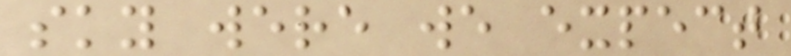sky were we expect
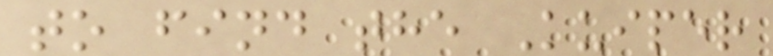to find the Kuiper
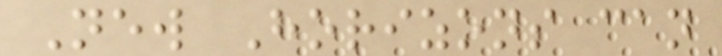New Horizons can
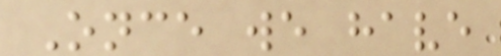Once we have
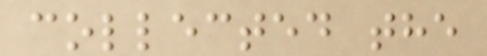collected the
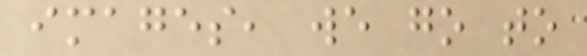images, we go to
